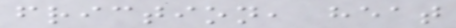friction, heat
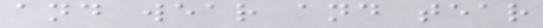and wear and tear
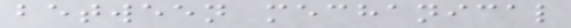between mechanical
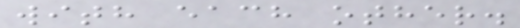with each other.
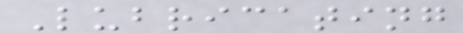Lubricating
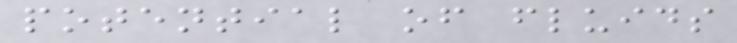potential of fluids
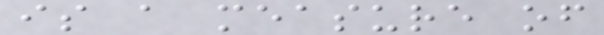is a measure of
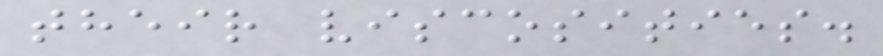their viscosities.
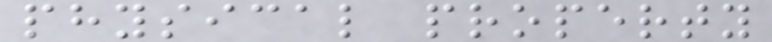physical property
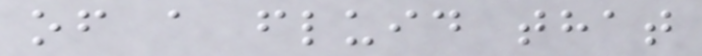of a fluid that
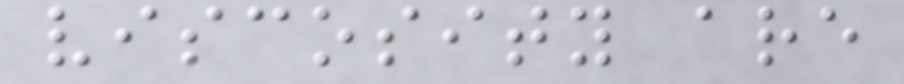viscosity are
